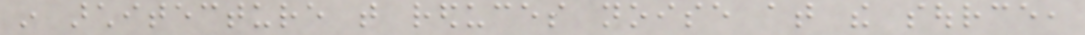in architecture that reduces noise at the source,
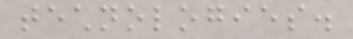technologies.
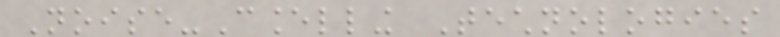Noise-Cancelling Technologies
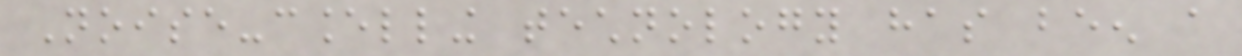Noise-cancelling technology has been a
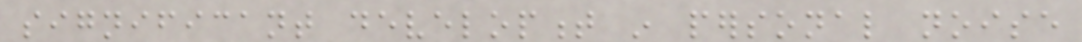significant development in personal noise
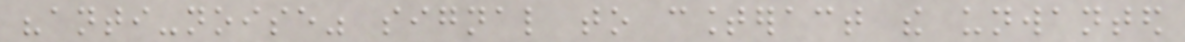"anti-noise" signal to counteract the unwanted
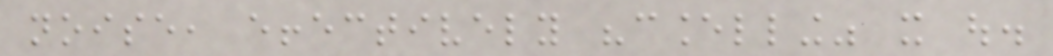noise, effectively "cancelling" it out.
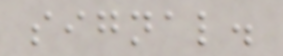signal.
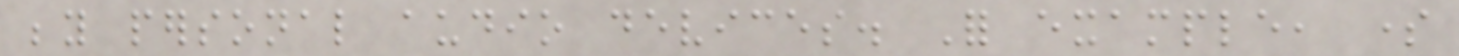beyond personal audio devices. For example, some
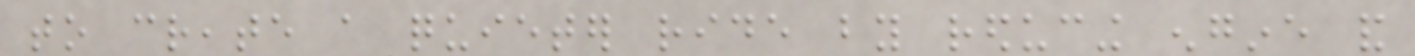to create a quieter ride by reducing engine and
